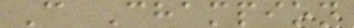C Champion
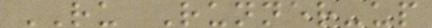RU Runner-up
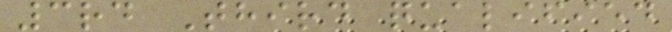3rd Third qualified
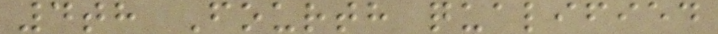4th Fourth qualified
